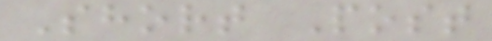Short Post
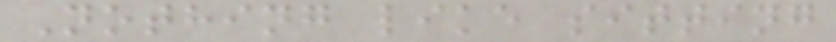Nothing like sitting
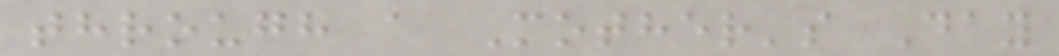through a Mother's Day
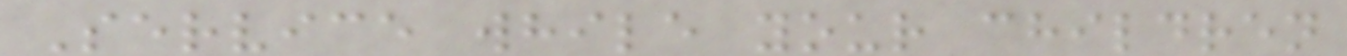Service while your children
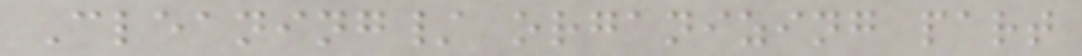Cleaning/ organizing part
